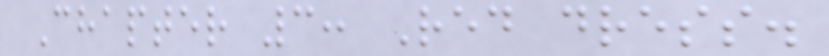Chapter 3: Red dress.
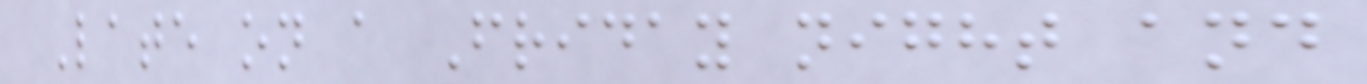Late on a Friday night and
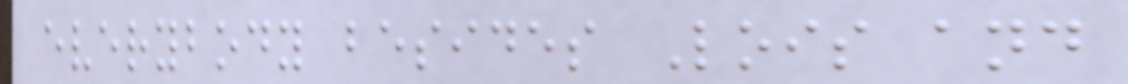everybody besides Lois and
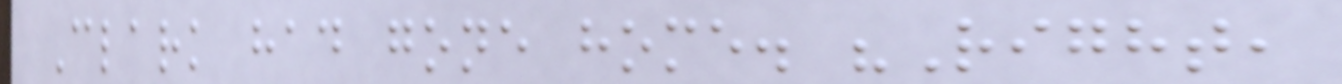Clark had gone home. "Right,
